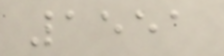1551
